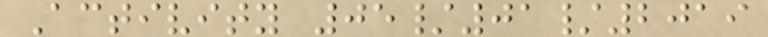Activity 05/01/2019
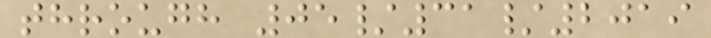through 05/31/2019
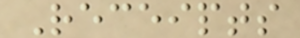Receipts
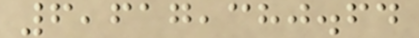6,617,380.64
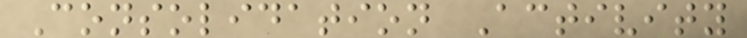Consolidation Activity
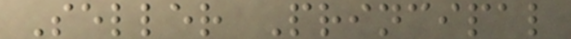Seller Principal
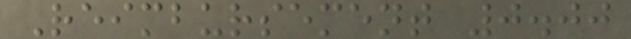Reimbursement 0.00
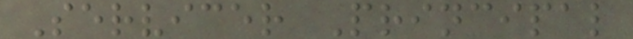Servicer Principal
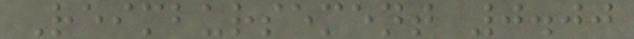Reimbursement 0.00
